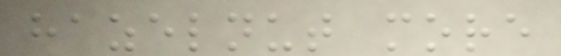hazelnut more
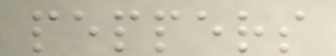peppers
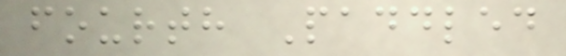fourth Paddled
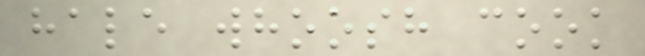hale whoosh cook
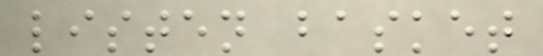listen basket
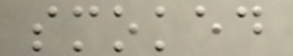smoked
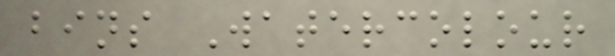bins Watercolour
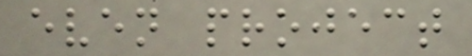even project
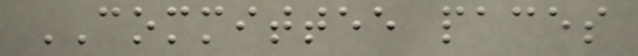COMMITTEE paces
